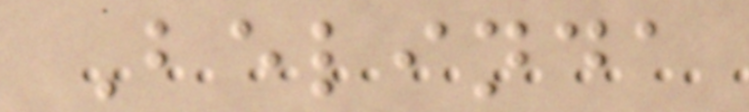Belinda
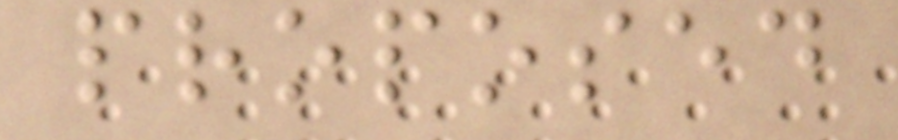proposed
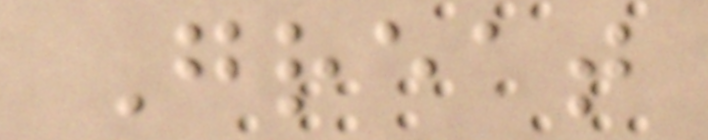Great
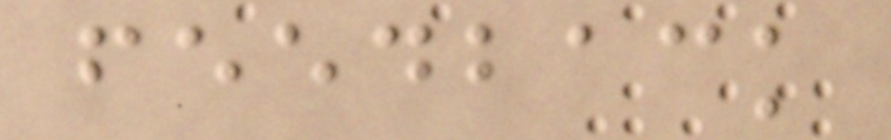feedback
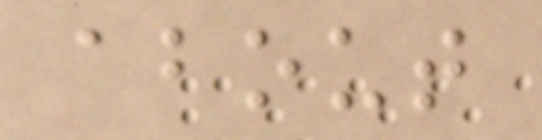about
